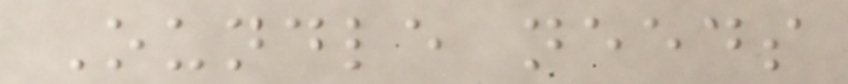Oundle needs
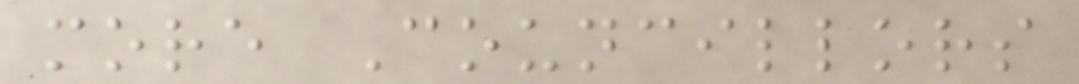more Councillors
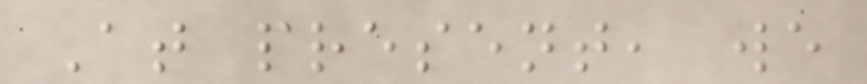At present, we
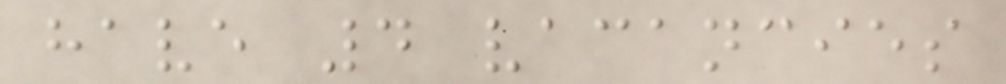have 4 vacancies
